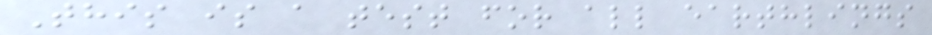This is a test for all earthlings
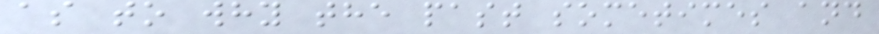as to why the past sometimes and
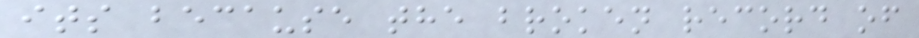its because the broken record of
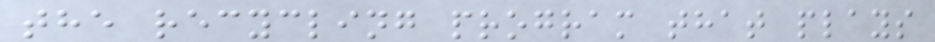the recycling program that plays
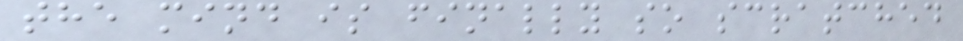the mind is finally so scratched
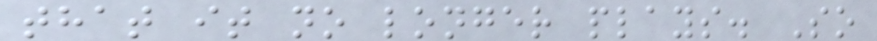that it no longer plays. So
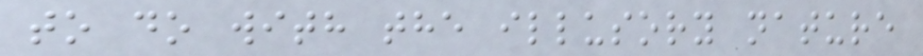to do with the illusory nature
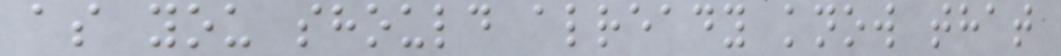as you should already know that
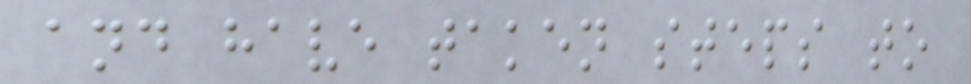and have taken steps to
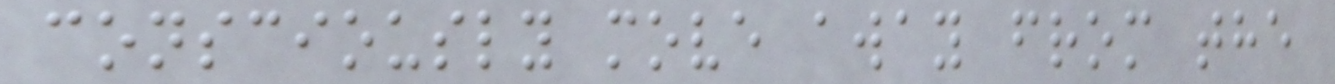consciously move away from the
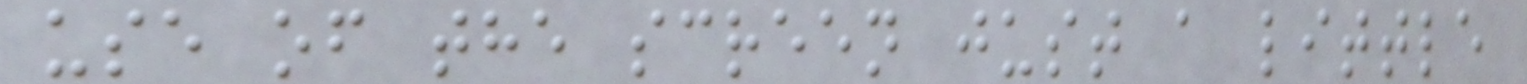use of the screen just a little
